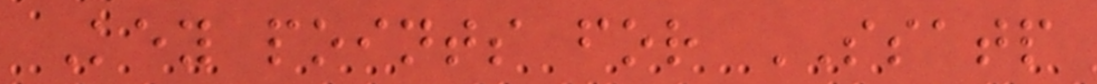Key points for SSATP
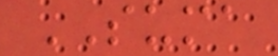SUMA
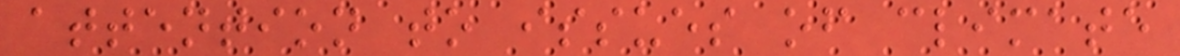attention to issues of climate
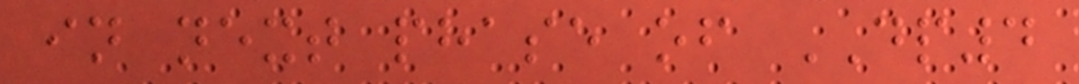in next phase of DP4
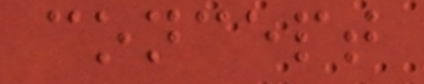concept
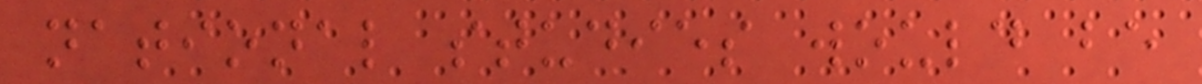national studies would be
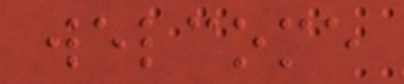welcome
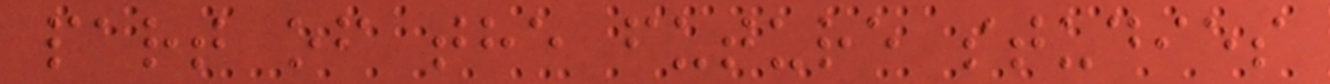part of the future studies
